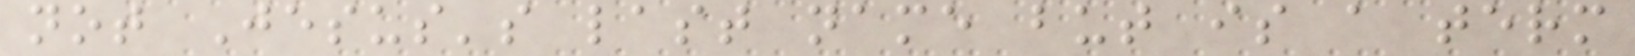not Jesus's last name but is a term
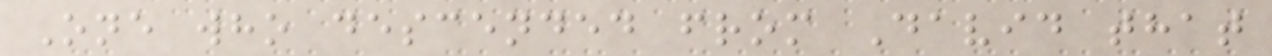One who descended from David that
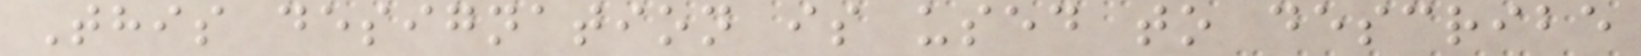This designation is used to describe
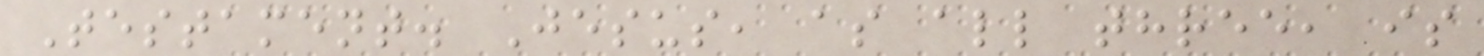Testament. Jesus, as all three, is
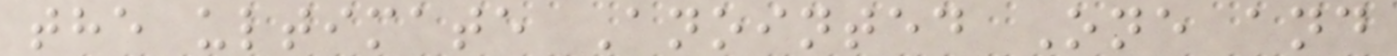the ultimate Anointed One and
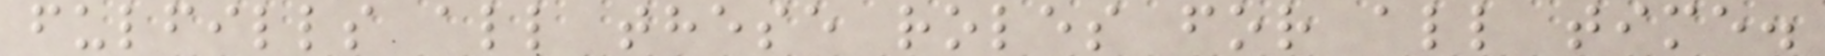fulfills all these roles for all time.
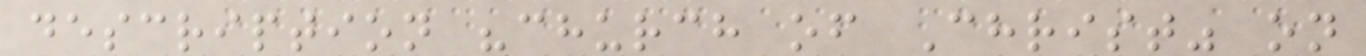description "church of Christ" on
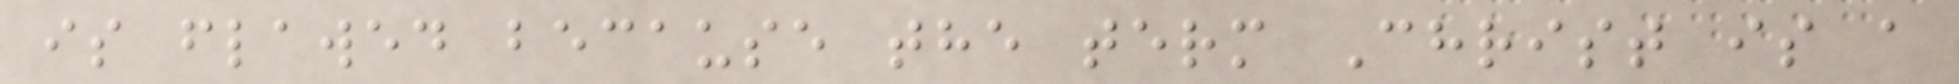is flawed because the term Christ is a
